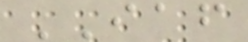IAF
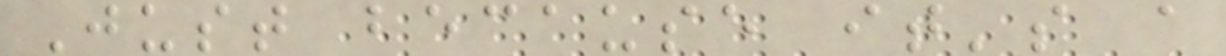Just because it's a
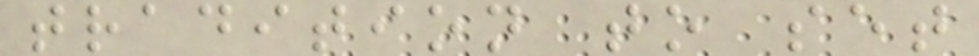tradition to set
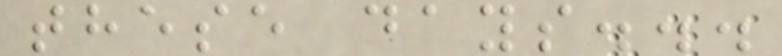these days...
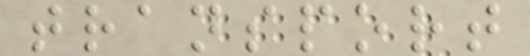transport
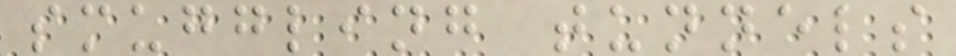smuggling tunnels
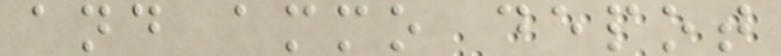and ammo depot
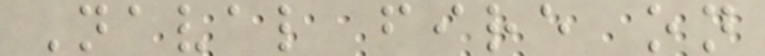Naval fire on
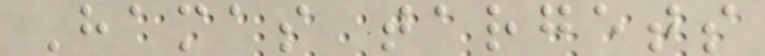Hamas targets
